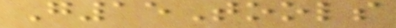G15Tools
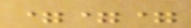===
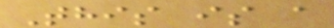This is a
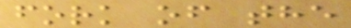fork of the
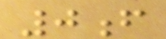0f
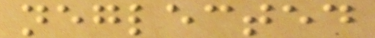neglected
